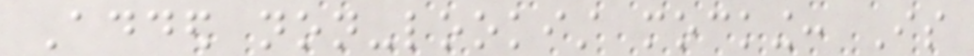Added non-lookist mocking: Is
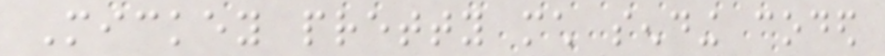Mickey pretty much sending coded
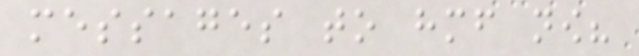messages to himself now?
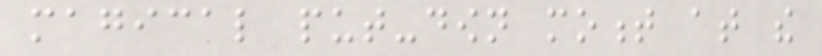magical put-down moment at the
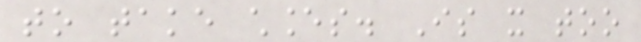to take chances. Is it too
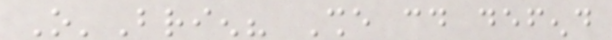O'Brien? She could defend
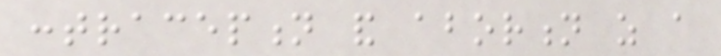contraception and abortion as a
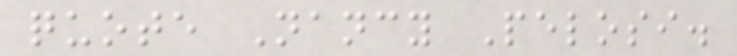quote Nancy Pelosi.
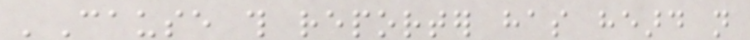'Cause this reporter has heard not
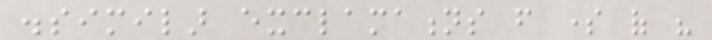dissimilar exclamations from some of his
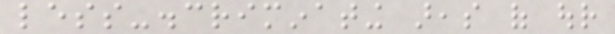less-discriminating areas of our
